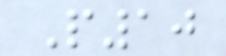P10
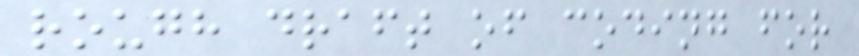rough draft of coding for
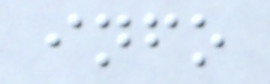info
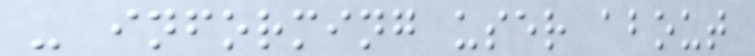- informing user about
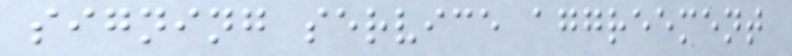signing service aggreement
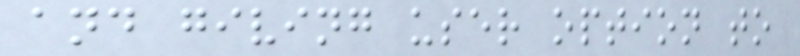and giving user option to
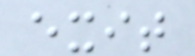exit
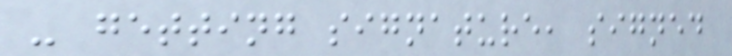- getting signature, signed
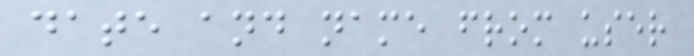date and name from user
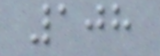108
